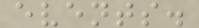events.
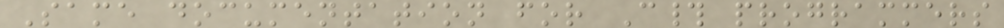Same documentation for C# programmers
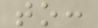to:
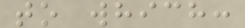to which:
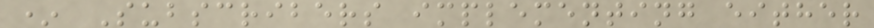* Subscribers implementing either
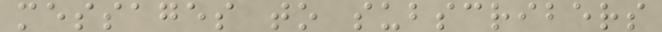messages to subscribers
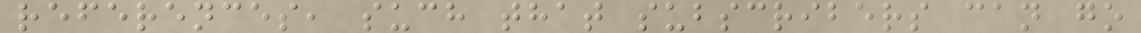references, such that subscribers can go
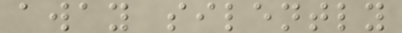away silently
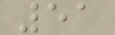51
